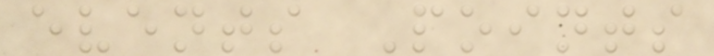events Points
